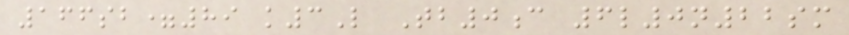166sb=89 k3L Tb0c 6l0n22sm
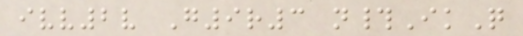ivv2v G9r3 n#IkQ
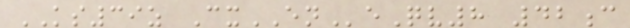KS39z CxENeQv8 42c
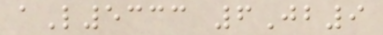aL5333 6Jb9
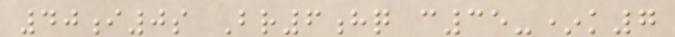40i0s Br6hq c35-*k7
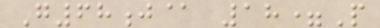G68j@ 18=P
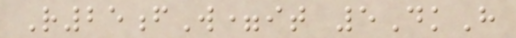R25fW=it 5DkH
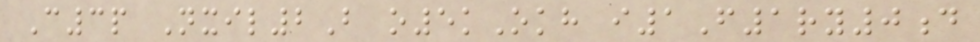C3p Nxil2B o5kOkh i1F1ry0d
